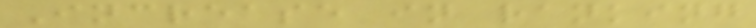Increase in ranking
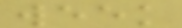week
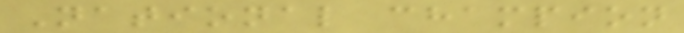National champion
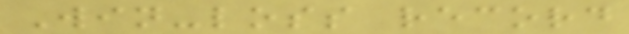Win-loss record
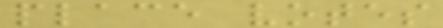place votes
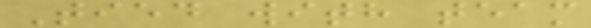Tied with team
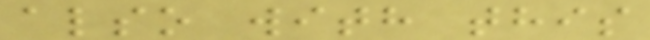also with this
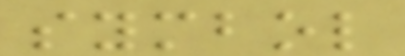symbol
